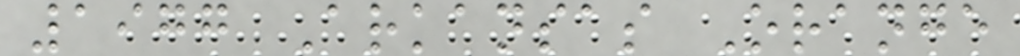1977 Arkansas Orange
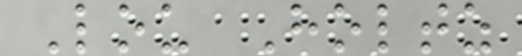Lou Holtz
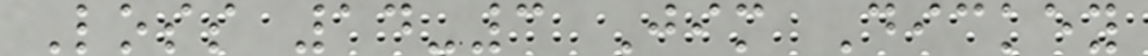Loss 14-3 Jim Dickey
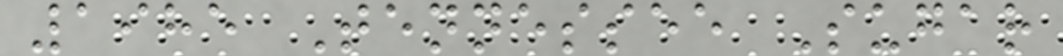1985 Tennessee Sugar
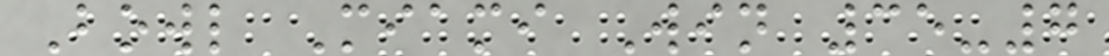Bowl Miami Win 35-7
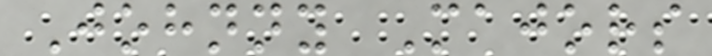Johnny Majors
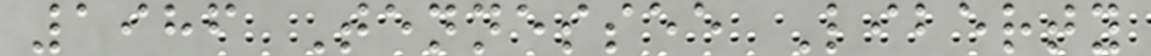1986 Tennessee Liberty
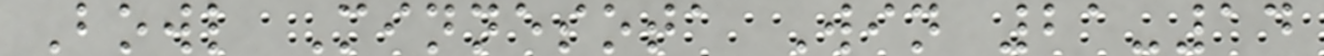Bowl Minnesota Win 21-14
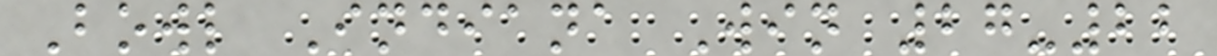Bowl Indiana Win 27-22
